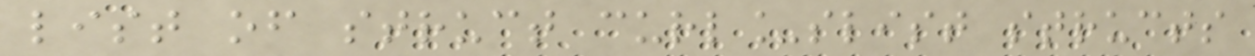list of struct curl_slist structs
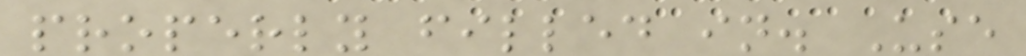properly filled in. Use
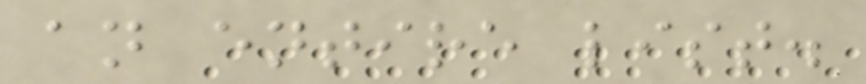an entire list.
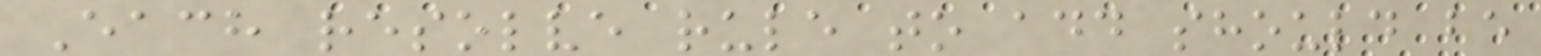Each resolve rule to add should be
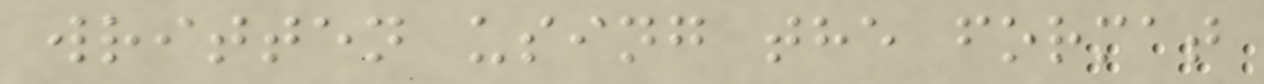written using the format
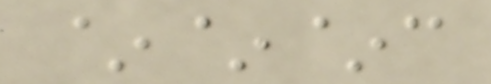~~~c
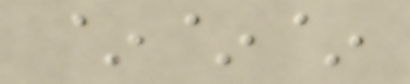~~~
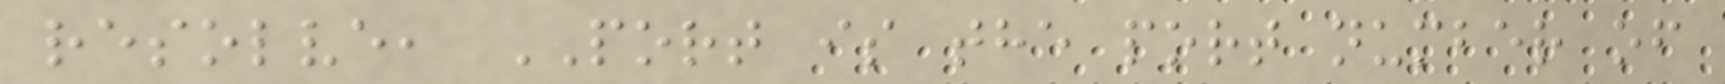resolve, PORT is the port number of
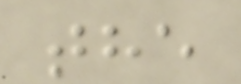the
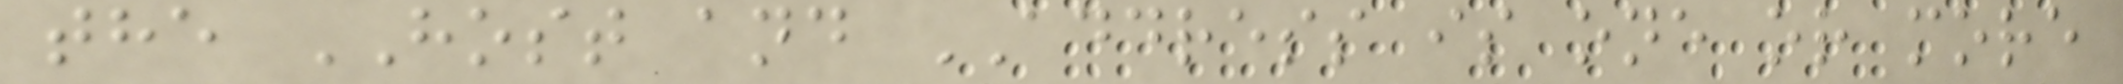the HOST and ADDRESS is one or more
